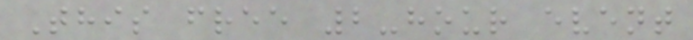This free 2-hour event
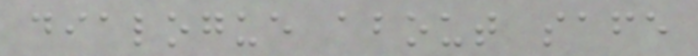dialogue about safe
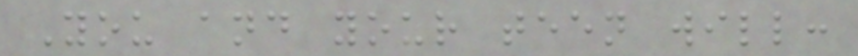You and your teen will:
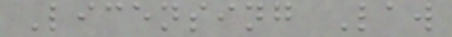Licensing Law
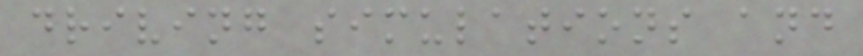driving simulations and
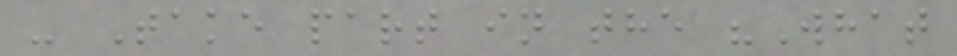- Take part in the "What
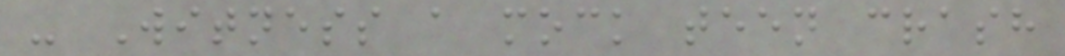- Witness a mock teen crash
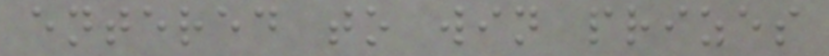entered to win prizes
